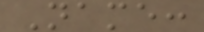Name:
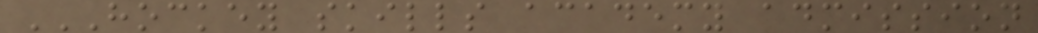HOCKEY SKILLS ACADEMY ADMISSION
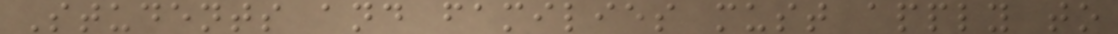Students and families must apply to
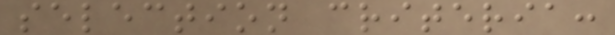selection criteria:
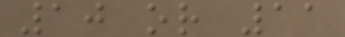10 or 11
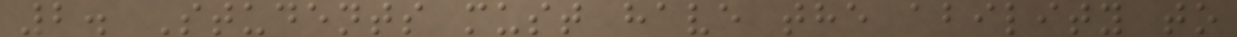2. Students must have the ability to
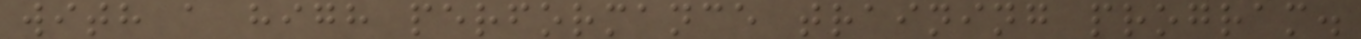with a high performance training program.
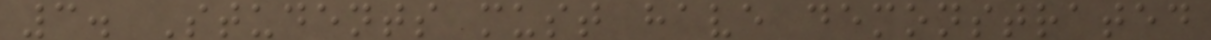3. Students must have demonstrated
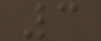3
